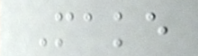Make
